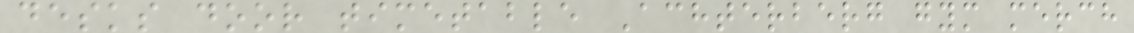desks door timetable Achterberg gym merch
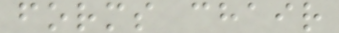forms chair
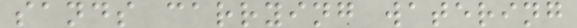sands carrying watering
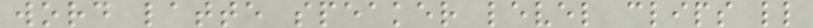word latte speaker level clips ll
